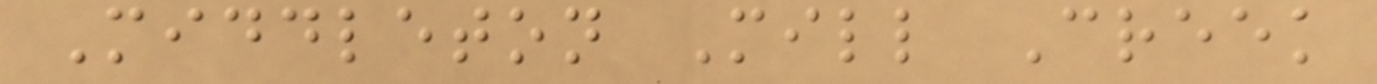Middleton Mill Creek
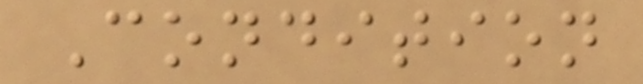Condition
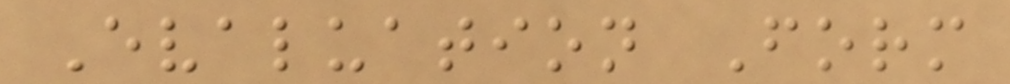Evaluation Form
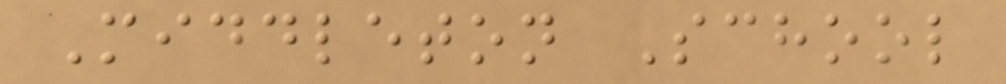Middleton School
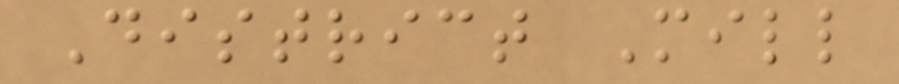District Mill
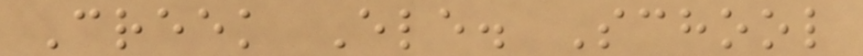Creek Ele. School
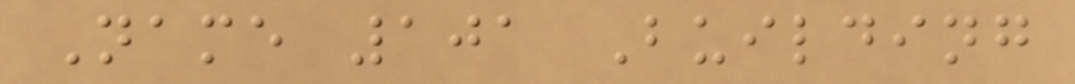Name 101 Building
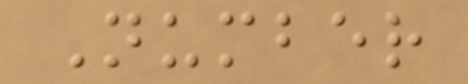Number
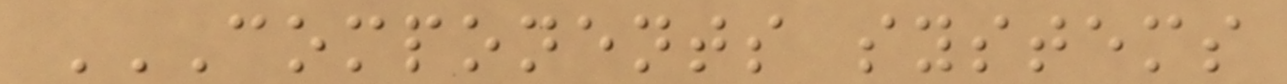COMPONENTS SYSTEMS
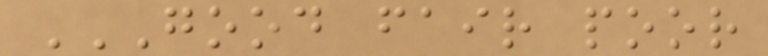GOOD FAIR POOR
